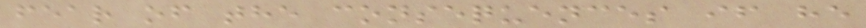fear of the consequences if he
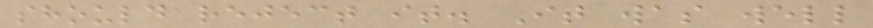should reject it. It was well
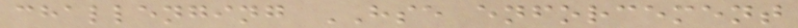challenging HSE enforcement
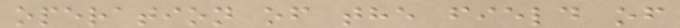operation of the field of
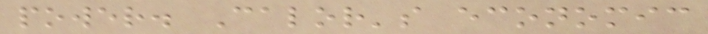power. Calor's economic
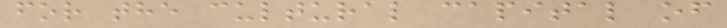for the cultural capital of
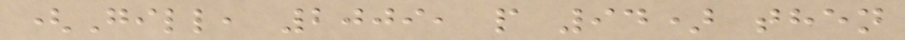(Gill, 2009, p 94) then
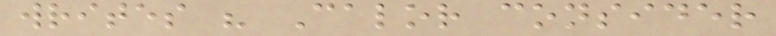writes " Calor consider
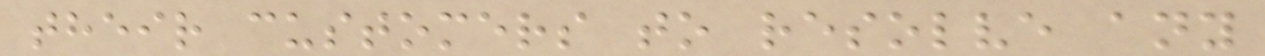their customers to resolve any
